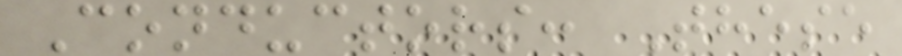Conductors: These
